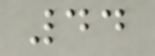44
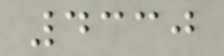4330
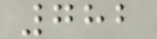782
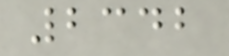2342
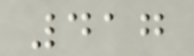417
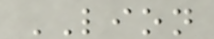LION
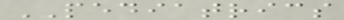PEDIATRICS
